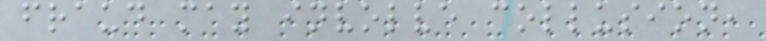fraud may involve collusion,
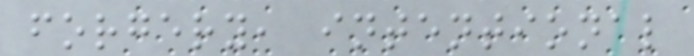forgery, intentional
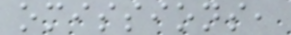omissions,
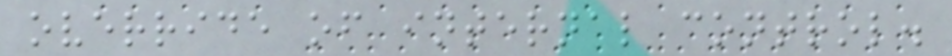override of internal control.
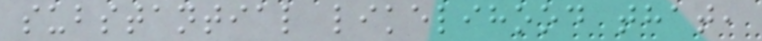substantial likelihood that,
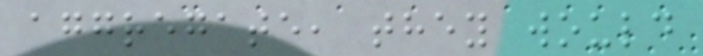aggregate, they would
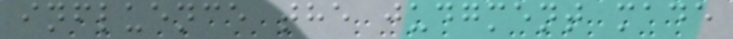influence the judgment made
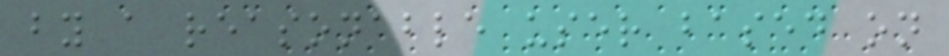by a reasonable user based on
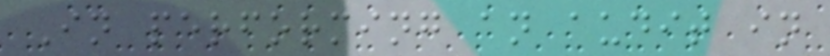In performing an audit in
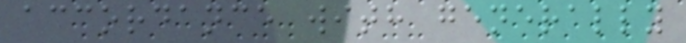accordance with generally
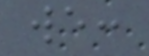we:
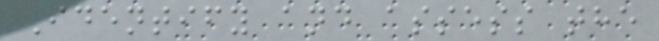Identify and assess the
